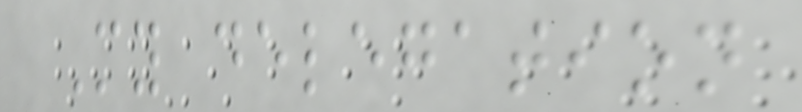My delegation
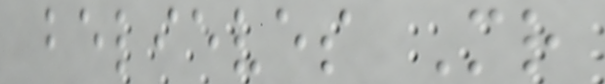believes Mr
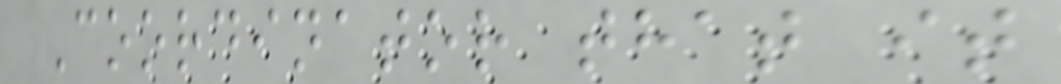Coordinator that it
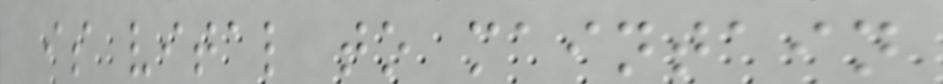is vital to maintain
